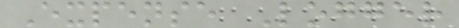Expense Logger
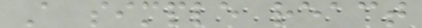A simple react
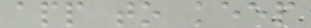app to keep
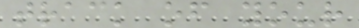track of your
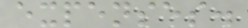expenses.
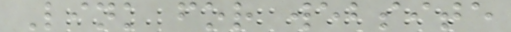Link for website
